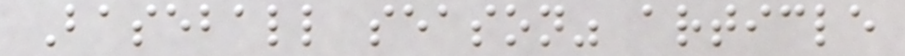Baseball season" article
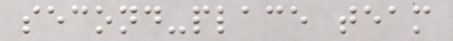second-place team
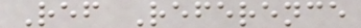Ref Reference
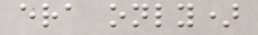era only)
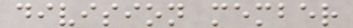division member
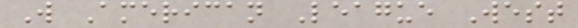W American League West
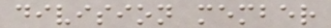division member
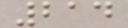214
